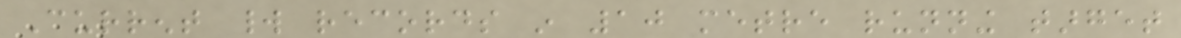Current world records in 10 metre running target
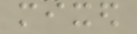mixed
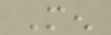Men
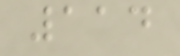114
